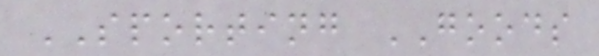SPORTING GOODS
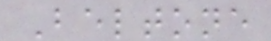Beltone
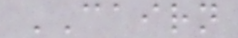CAIRN
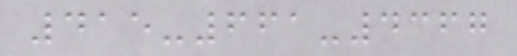415-661-4367
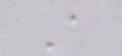A
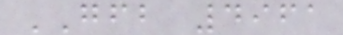GFB 4961
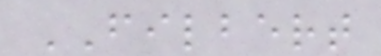FILBERT
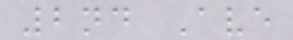2nd Ave
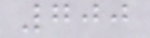700
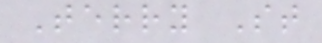Terry St
